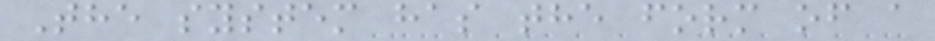The system has the form of a
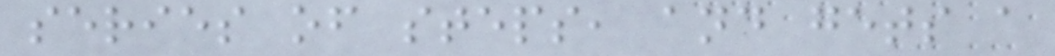series of steps, and gets a
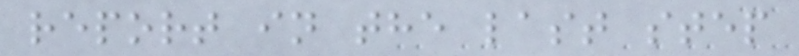report in the last step
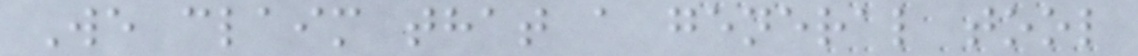We claim that a general tool
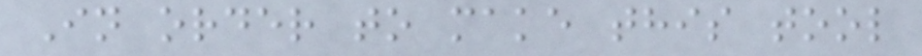In order to make this tool
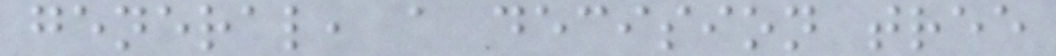general, a decision tree
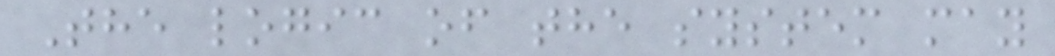The logic of the system may
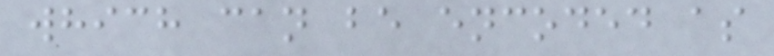which can be encoded as
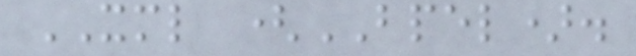XML (BPEL).
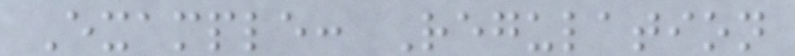Example: Regulation
